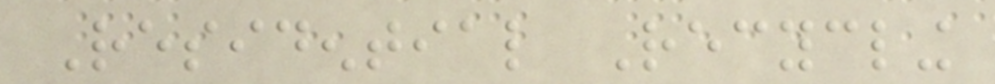Residential Recycling
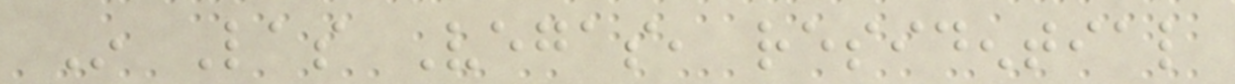In Las Vegas, residential
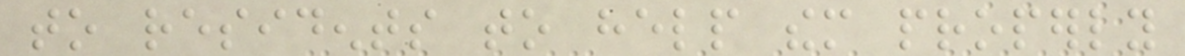to residents to help them properly
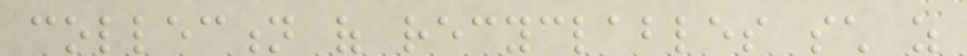collection of recyclables such as
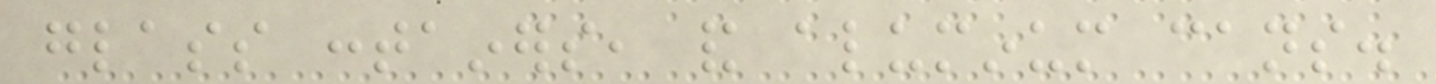glass containers, and aluminum cans.
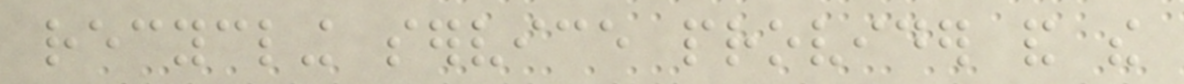recycling service provider and the
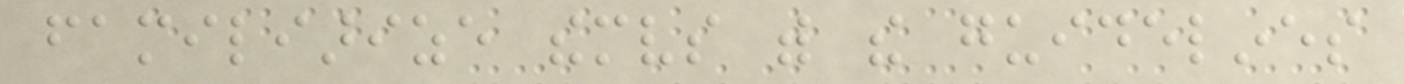familiarize themselves with the guidelines
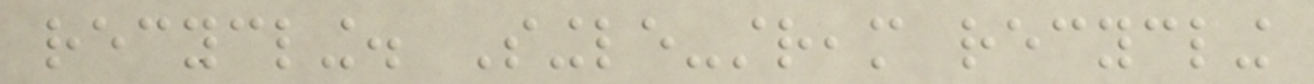recycling. Single-stream recycling
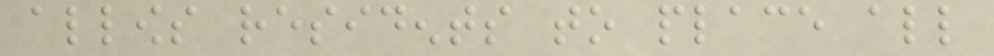allows residents to place all
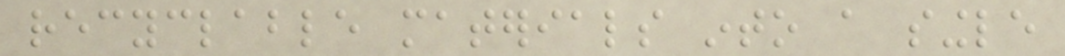recyclable materials into a single
